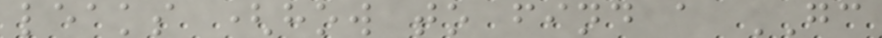leaks (how to find a GC
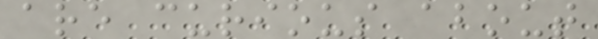are curious about
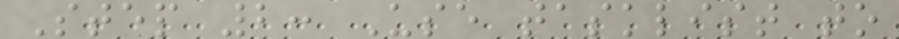Step 2: Use tasklist to
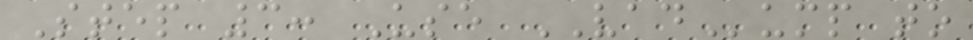Step 3: Use VADump to
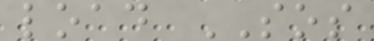load SOS
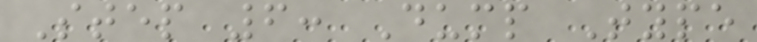Step 6: Dump Type
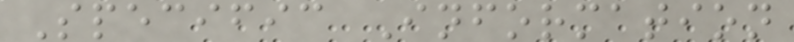Specific Information
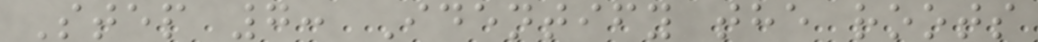Step 7: Identify the roots
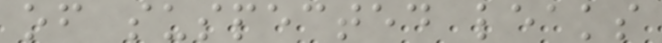of suspected leaks
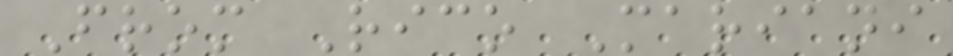From Rico Mariani
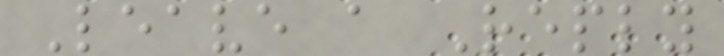Leave a Reply
